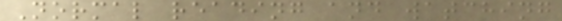Normal reading and watching
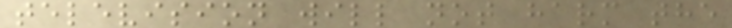television will not harm the
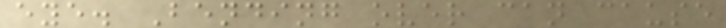eye. Bending over can cause
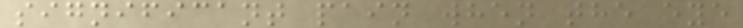significant pain when the eye
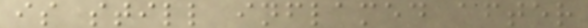is still inflamed after
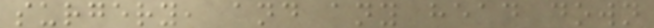surgery, and any head down
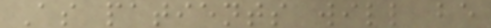As patients will be
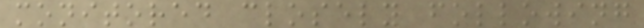monitored closely following
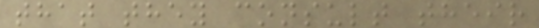that they consult their
